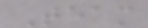Team
